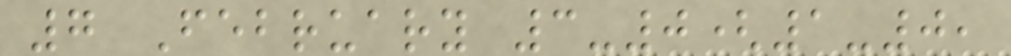7 February 3-0(1-0,
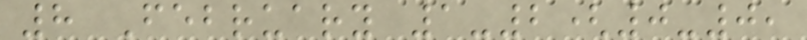8 February 1-2(0-0,
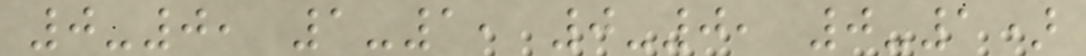0-0, 1-1, 0-0, 0-1)
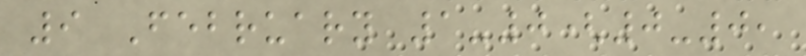9 February 1-0(0-0,
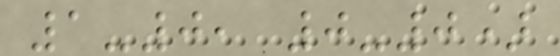1-0, 0-0)
